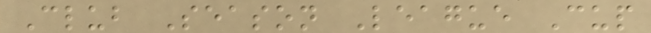Club Season League Cup
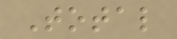Total
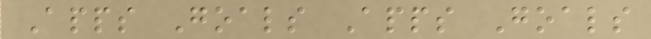Apps Goals Apps Goals
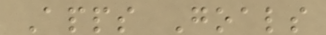Apps Goals
